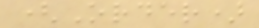(Order)
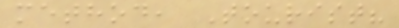method, Tourist?
